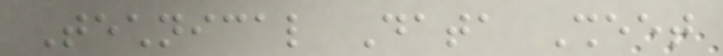Technical Data Sheet
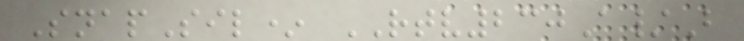SnapSil* RTV230A/B
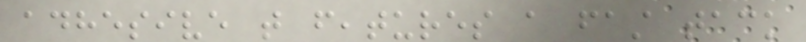adhesive that features a fast tack
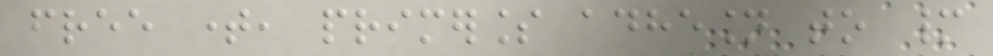free time, primerless adhesion to many
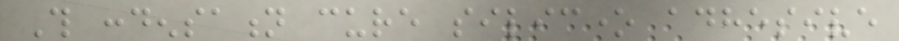This condensation cure silicone adhesive
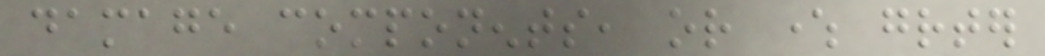damage components, or where greater
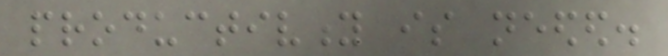productivity is needed.
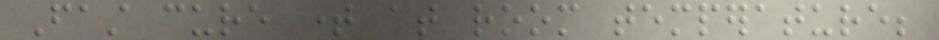Fast cure time at room temperature;
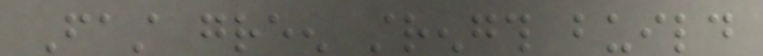Fast green strength build
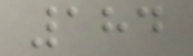184
